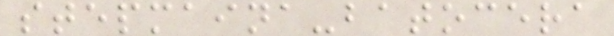stepmaina-batocera
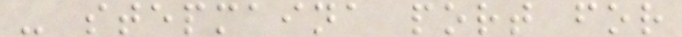- stepmaina port for
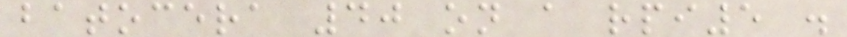batocera 40 on a rpi5 .
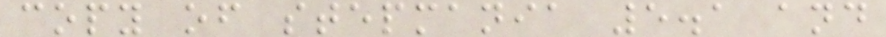copy of stepmania 5.1 and
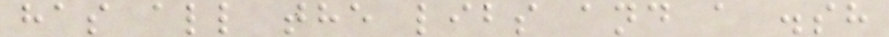has all the libs and a .sh
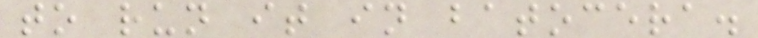to run it in batocera.
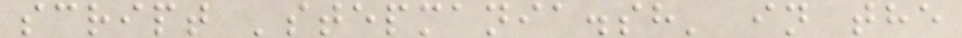script 'stepmania.sh' in the
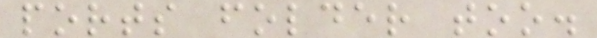ports folder too.
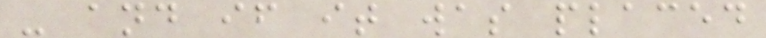- and if it was placed
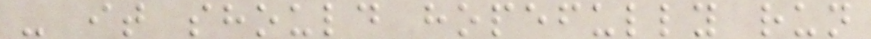- it should hopefully run
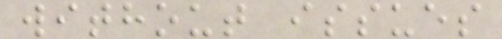without issues
